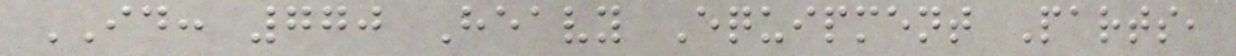ID: 770 Heavy Equipment Parts,
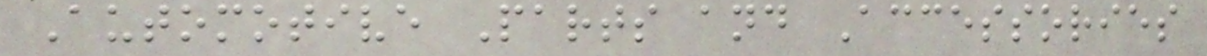Automotive Parts and Accessories
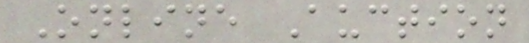Online Auction
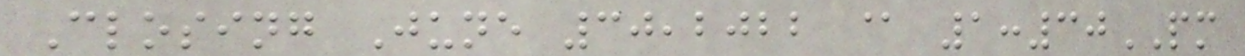Closing June 30,2022 @ 1:30PM
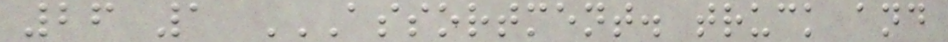26 1 ASSORTMENT. TRUCK AND
